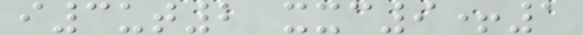i3ut2 xxc9+1
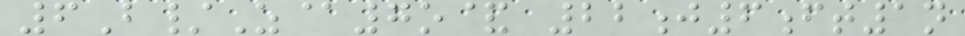6B/Z@7o& 22j6ft1n
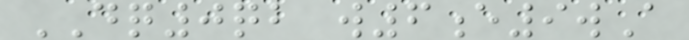DQ0qb w6e9wA
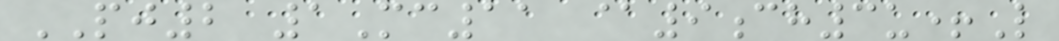PJ2 1Mc11 @9ch3u+L
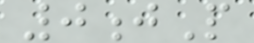0jP
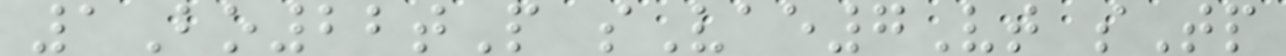1Bo22tP sVae7Vt sTp
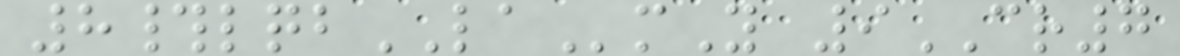8#lqbLAmY 9CR7
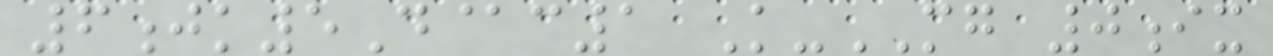6jk5D@c1 K-MG 0ix
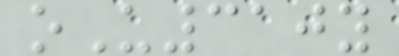oU310y
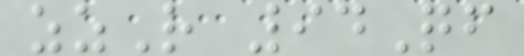zzR 94Qf
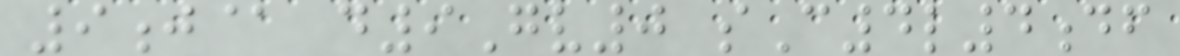9j@ d9Gv0 sC4l4df
